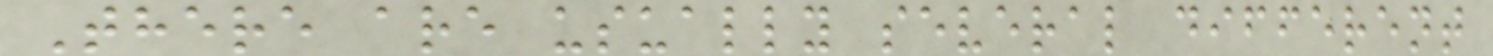There are usually several different
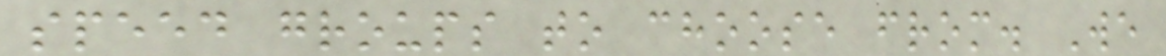speed groups to choose from. We
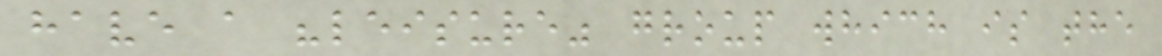have a "leisure" group which is the
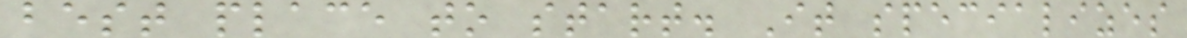best place to start. It specializes
